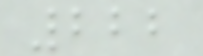222
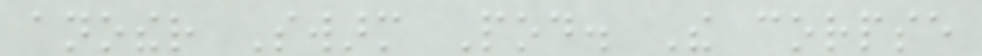another Swarm Pod. The corpse
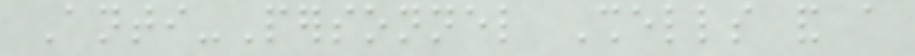Anti-Personnel Shells and a
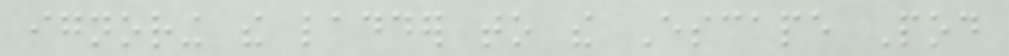ignoring the ladder to the Escape Pod
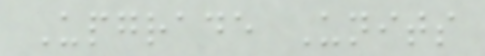Upgrade Units
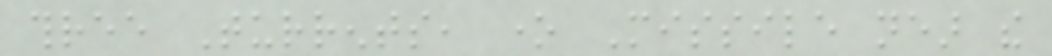three Turrents, one Missile near the
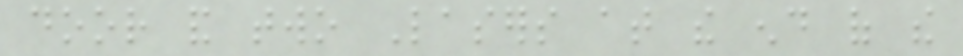door and two Lasers at the end of the
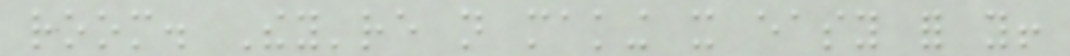room. They're not making it easy for you!
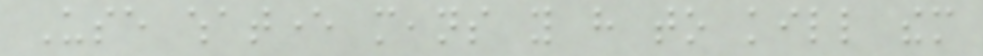Use whatever means you have to kill them
